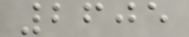2605
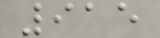915
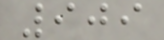909
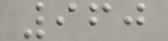960
